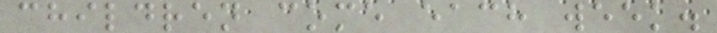children come each week.
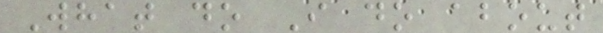What do I do about
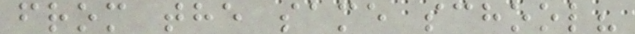from the same school?
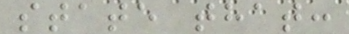state that:
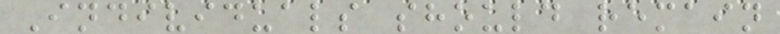Individuals should remain
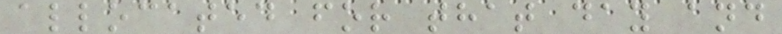allocated for that day and
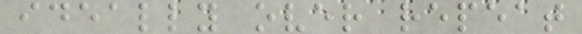ideally over repeat
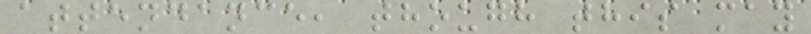attendance, though this may
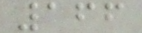166
